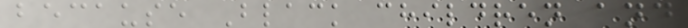because Black children and
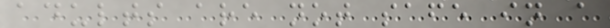adults are not safe in a
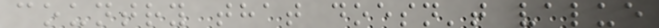country that doesn't value
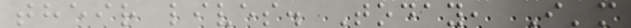their lives. Today, I'm
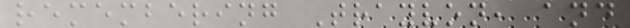remembering Trayvon, and
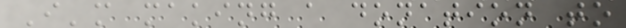I'm making a donation to
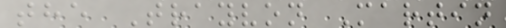the Trayvon Martin
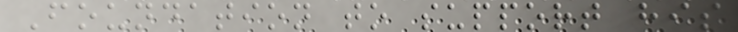Foundation to support his
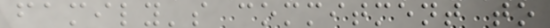family's commitment to
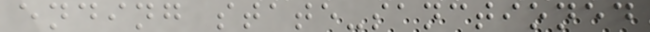ending state-sanctioned
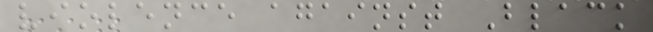violence against Black
